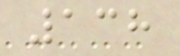138
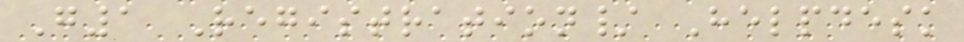G1 Registration/ Helpdesk
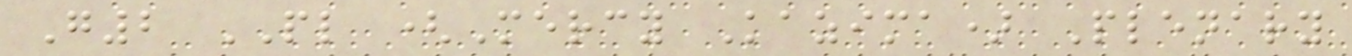G2 PL (Mercy Kazima) Plenary
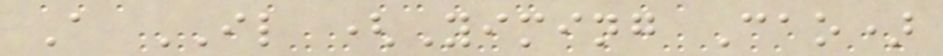A IL (Yiming Cao)
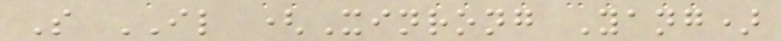S IL (Xinrong Yang)
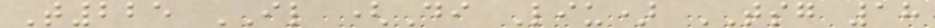T225 IL (Di Liu) TSG 18
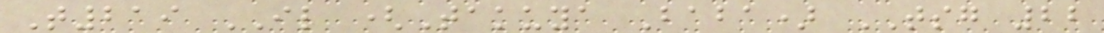T219 IL (Takuya Baba) TSG 22
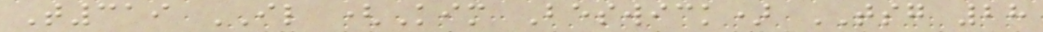T319 IL (Kim Beswick) TSG 28
